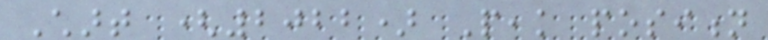Chart (2022) Peak position
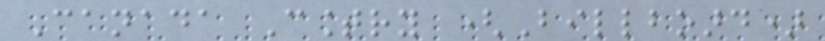Canada Country (Billboard)
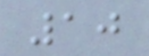10
